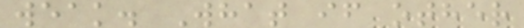weak. What if other
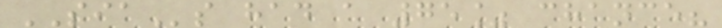SIAs had a 75% chance?
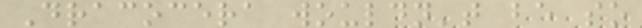Dracocera wouldn't be so
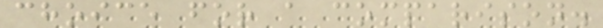choice for a comparison.
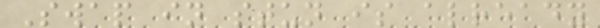Swap in stun is already
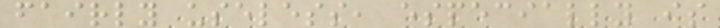fairly useless, especially is
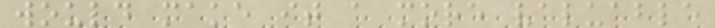would make it a more valuable
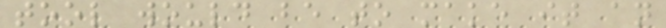tool would be to make it an
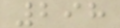298
